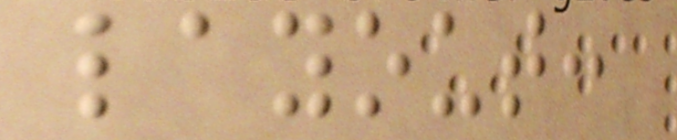layout:
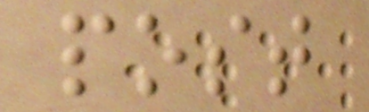post
